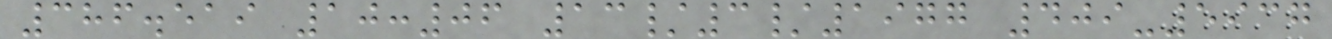386.519 10:06 13/3/1977 409-5937
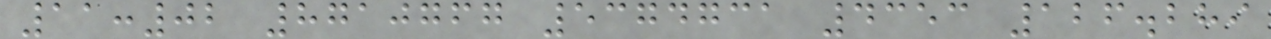11:02 8710767 5374731 4353 126.289
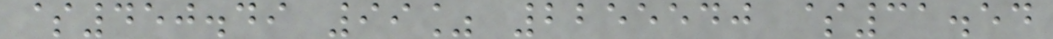$450.49 99% 2255540 $31.54
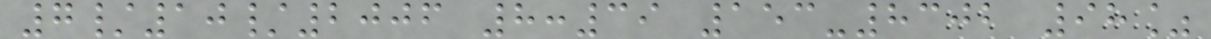7/10/2006 8:39 153-8302 98%
